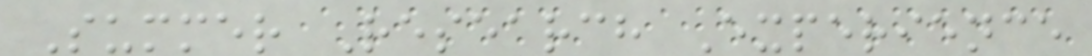Summer Research Experience
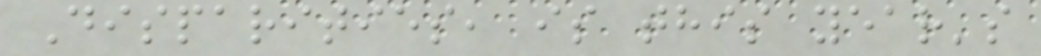Disparities, is this year's
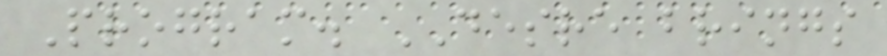Program. DESRE brings
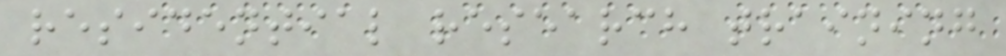residential research training
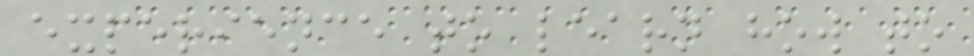experience to learn how to
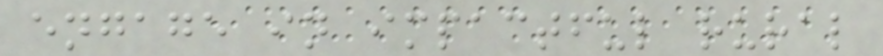engage in impactful rural
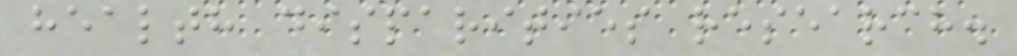health disparities research.
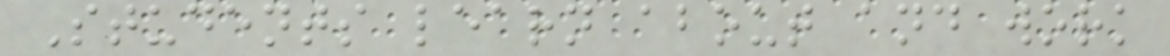Students learn about and work
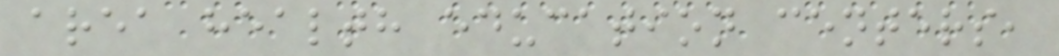area health education centers,
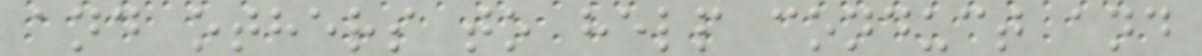and others to help conduct and
